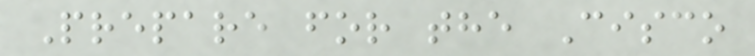Prepare for the Cisco
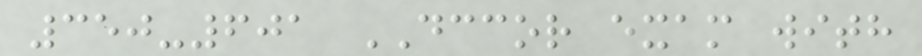350-601 DCCOR exam with
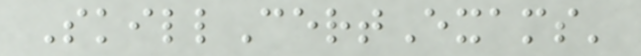SkillCertExams'
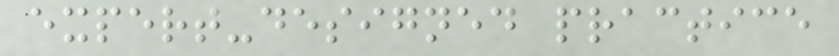expert-designed practice
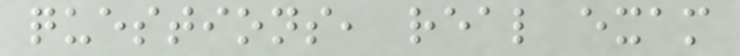questions, real exam
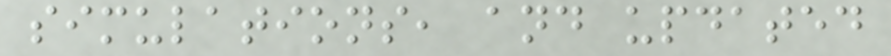simulations, and updated
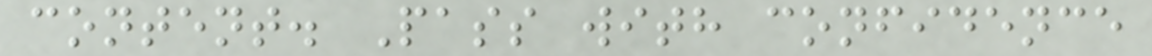content. Pass with confidence
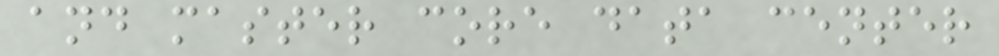and master core data center
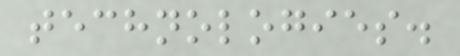technologies.
